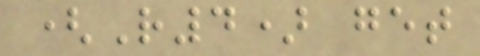(R4) get
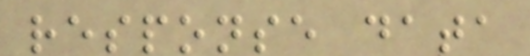response data
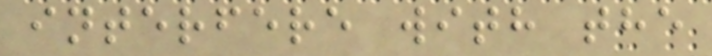interfere with the
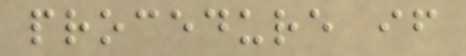procedure if
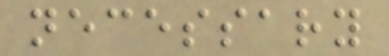necessary
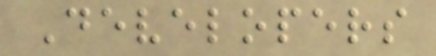Developers
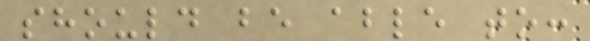should be able to:
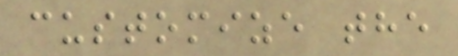customize the
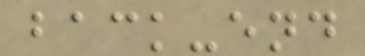back-end
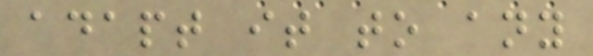adapt it to any
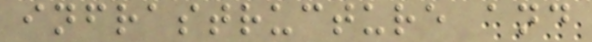infrastructure and
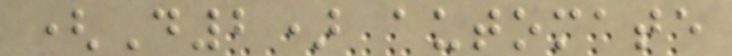(D2) automate
